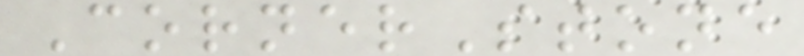CornerStone
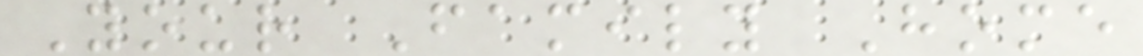Your Family Home
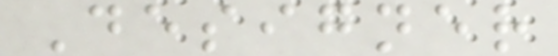Designer
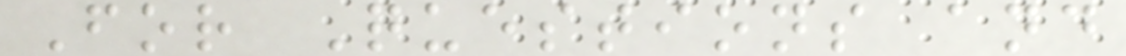For Questions and
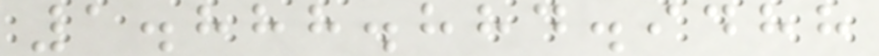1.888.884.9488
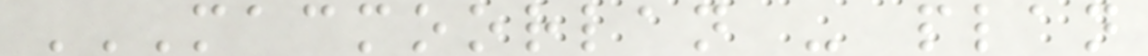MACMOORLAN - PLAN
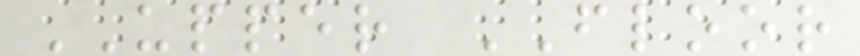UPPER FLOOR
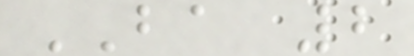BA 2
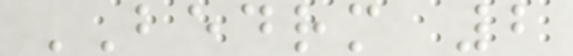BEDRM 2
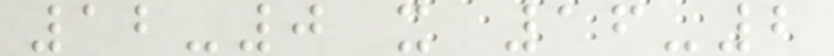12-0 x 16-2
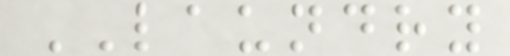LAUNDRY
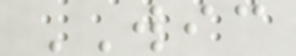WIC
